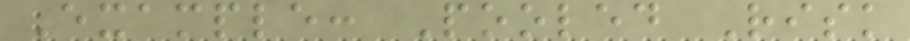Example: Pooled Risk
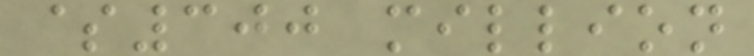$300 million
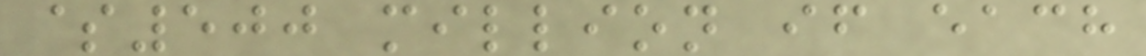$500 million if each
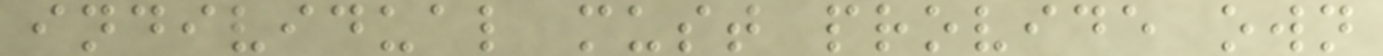individual must provide own
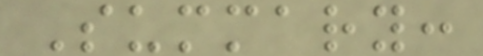Summary:
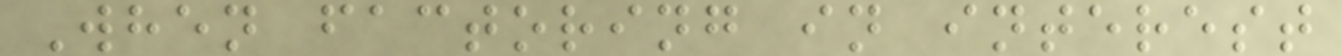When factoring in interest
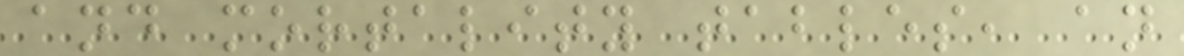and mortality tables, an
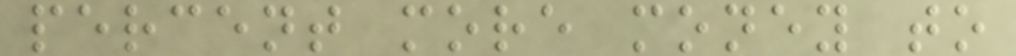percent more money to
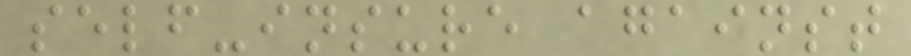self-insure against
